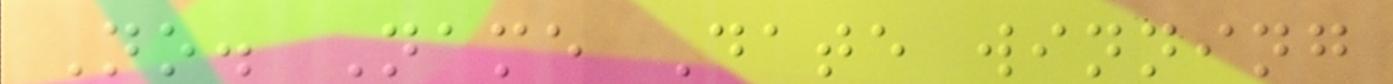No. Name Date winning
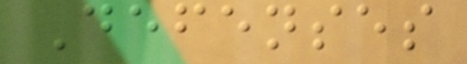Defenses
